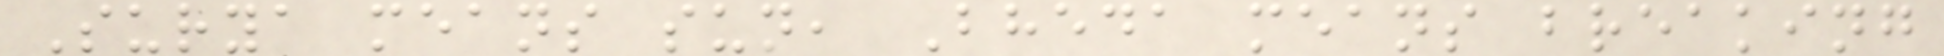Surya means sun, Bheda means breaking
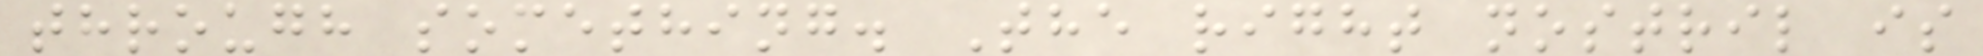through something. The right nostril is
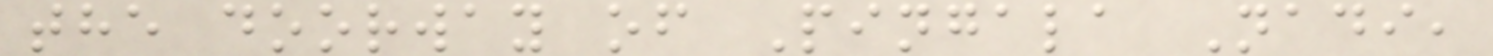the doorway of Pingala Nadi,
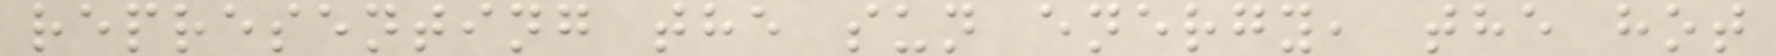representing the sun energy, the hot
